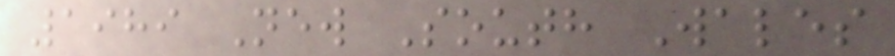1989 New South Wales
